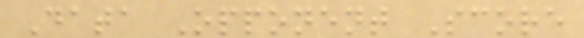Data Opponent Score
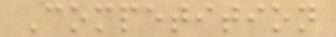Competition
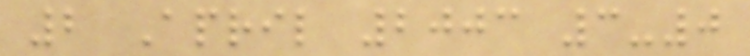2 April 2003 3-0
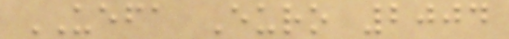UEFA Euro 2004
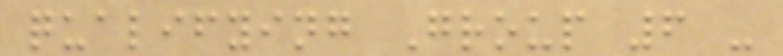qualifying Group 6 -
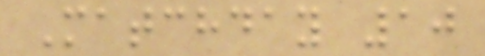Matchday 10
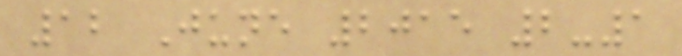12 June 2015 2-1
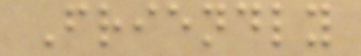Friendly
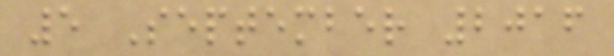5 September 2016
